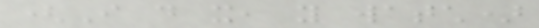(I do it, you watch)
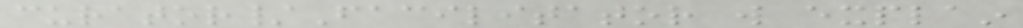curator/Facilitator will explain
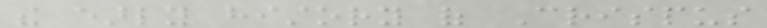the early history of Crispus
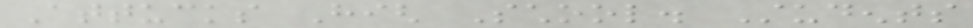Attucks High School. Students
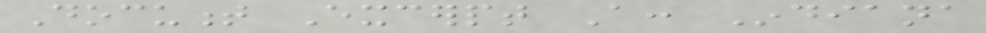Document Excerpt A: Indiana
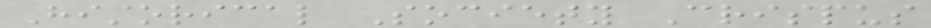Historical Society Crispus
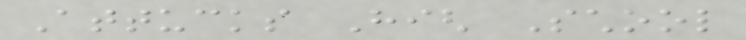Attucks High School
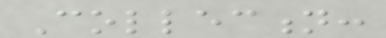Collection:
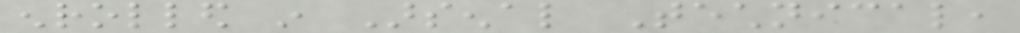enrolled in Arsenal Technical,
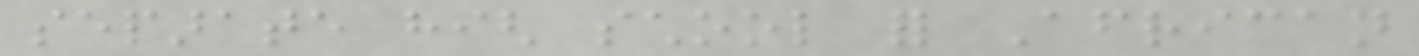separate high school for African
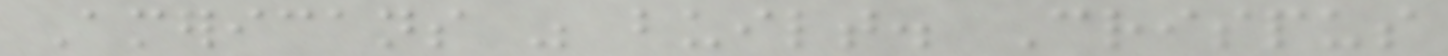Americans was built. Crispus
